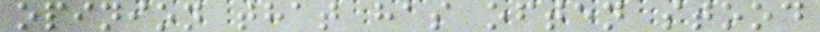opinion that has often stood
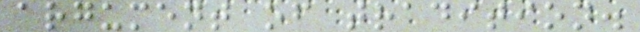argument of tradition.
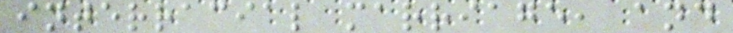interracial marriage, and
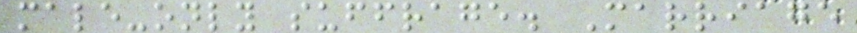male-only suffrage. Marriage
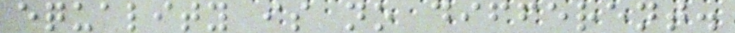equality is no different.
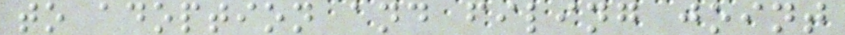to adoption and filing joint
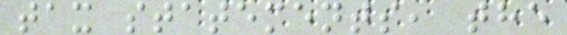tax statements, the
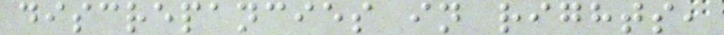discrepancies in rights,
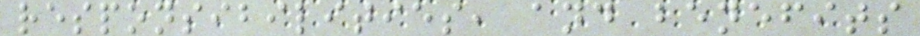responsibilities, and benefits
